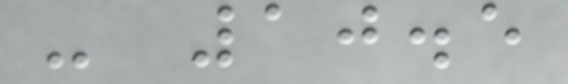- 10.5
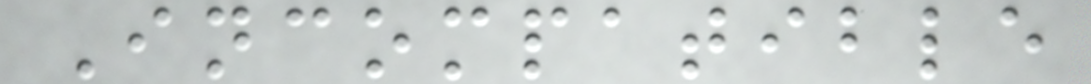Incompatible
